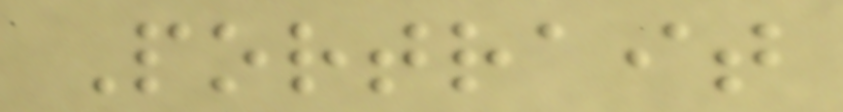Portrait
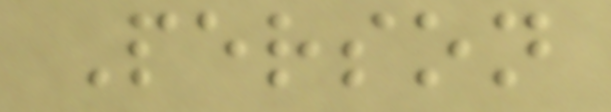Person
